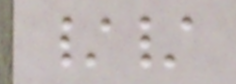//
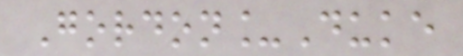Gordon_Duke
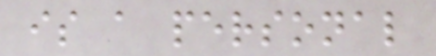is a personal
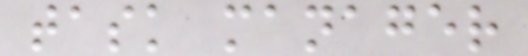task manager
